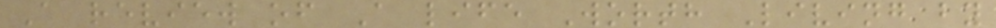A review of A life Worth Living by
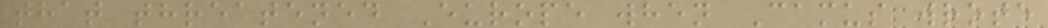that threatened Europe when Camus wrote
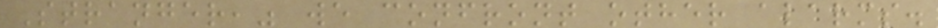Stranger," we confront other alarms.
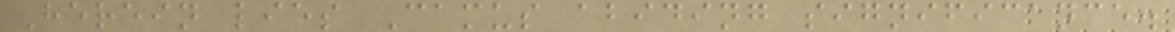Herein lies Camus abiding significance.
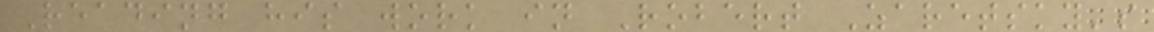Reading his work in Robert Zaretsky's
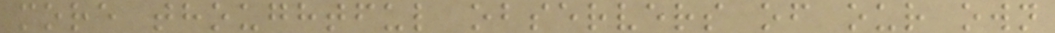more thoughtful observers of our own
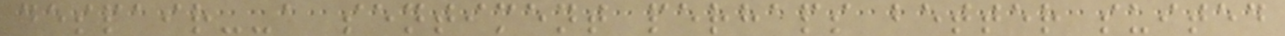despair--a sentiment perhaps better suited
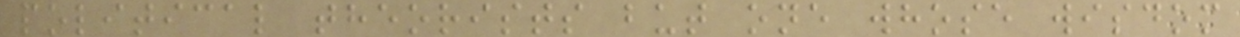political theorists but one whose wisdom
